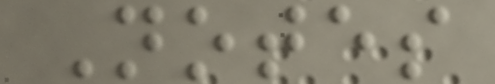Notes
